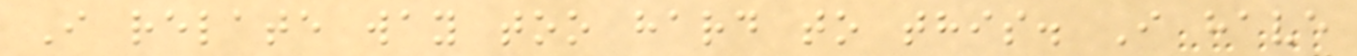I relate way too hard to this. I have
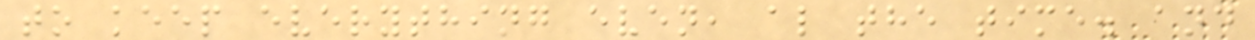to keep everything even, al the time. and
